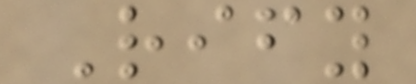Rify
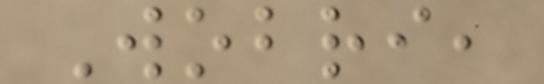Wobri,
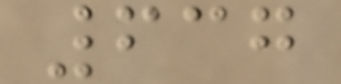637
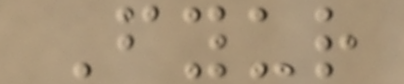Fyur
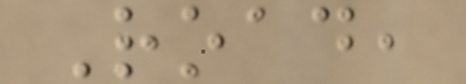Road,
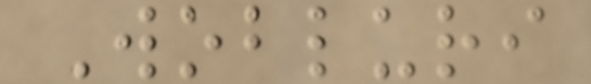Wobluri
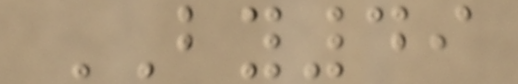BY49
